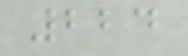224
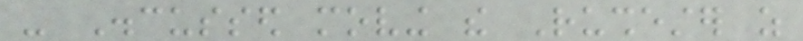- Discussed moving the Rushester as
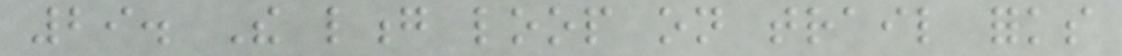29. The long loop on trail forks
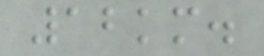12km.
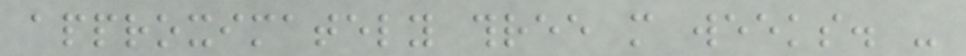approximately three more weeks. -
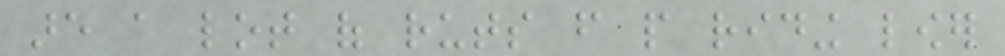are a lot of ruts from people riding lower
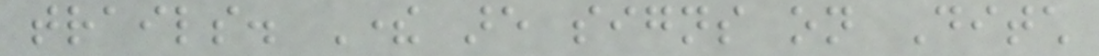trails. There are signs on Ditch
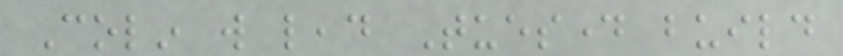Colin will lead Tuesday build
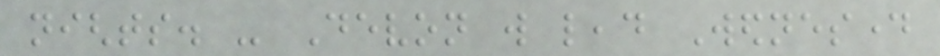nights. - Devon will lead Wednesday
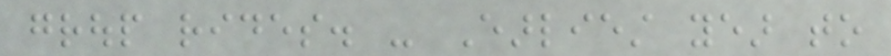group rides. - Earliest year to
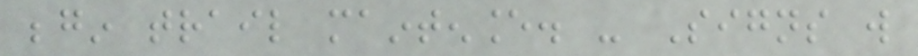begin trail maintenance. - Signs will
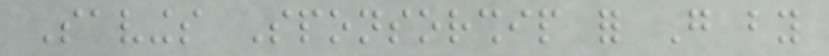Savings Sponsorship for Go by
